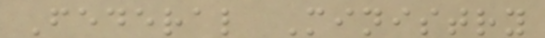Federal Ministry
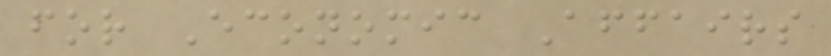for Economic Affairs
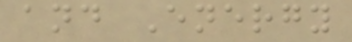and Energy
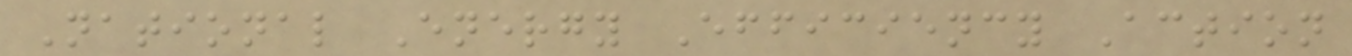National Energy Efficiency Action
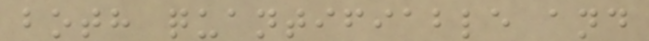both quantifiable and
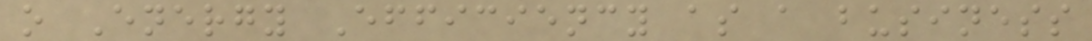o Energy Efficiency as a business
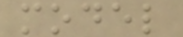model
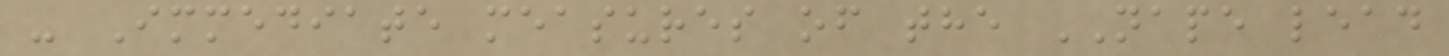- Immediate measures of the NAPE lead
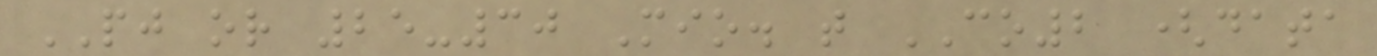PJ or 25-30 Mio. t CO2 (data
